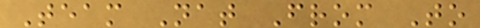Team Nat From To
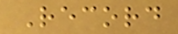Record
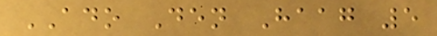ADO Den Haag 5
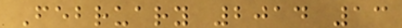February 2014 13
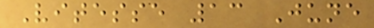Vitesse 13 June
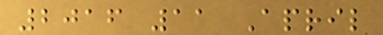2016 11 April
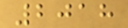2018
